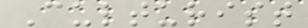Culturist
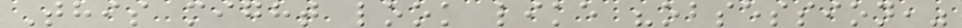This might look like "obsession,"
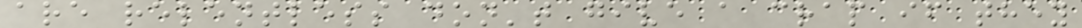are relentless don't give a crap if they
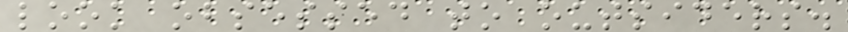look obsessed to outsiders.
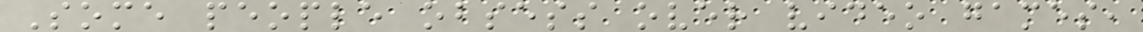Some people obsess over video games,
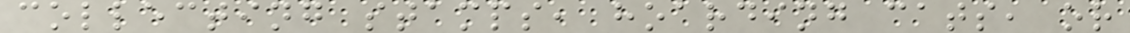collecting stamps, hoarding cats, or
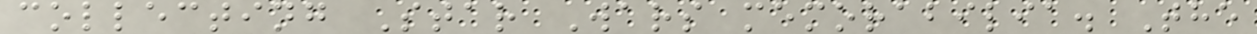collecting Star Wars memorabilia. The
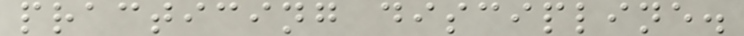practicing discipline.
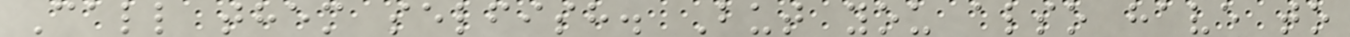Call them selfish. But you also have to
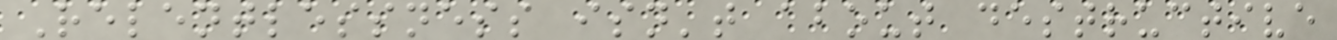Relentlessness isn't about destructive
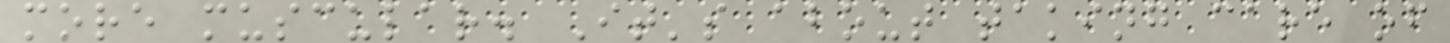more muscular. It's about taking care of
